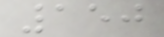150
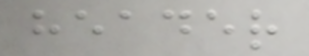header
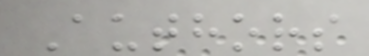Authors
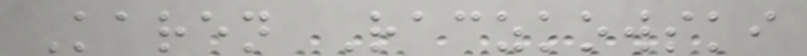Karen Raczkowski
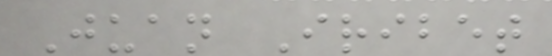Juan Iribet
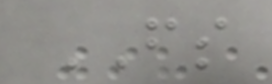FS
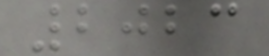2023
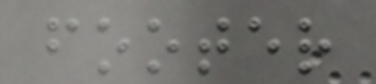footer
